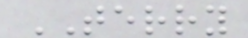TERRY
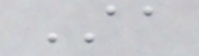AA
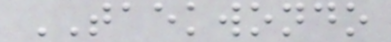TAEKWONDO
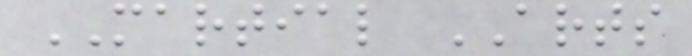MARTIAL ARTS
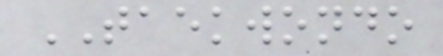TAEKWONDO
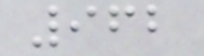962
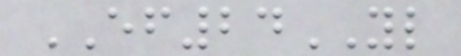EF24YL
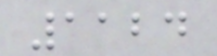1124
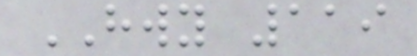HWY 119
